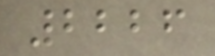2226
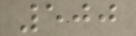500
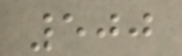500
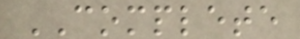COMPLETE
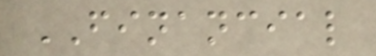FINANCIAL
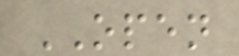OPEN
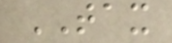TAX
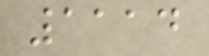1114
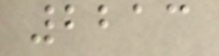2213
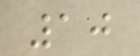10
